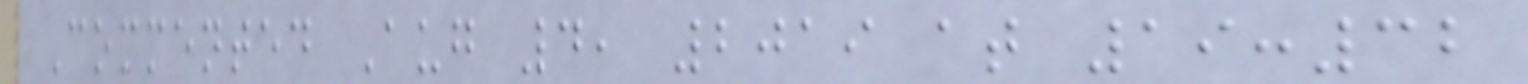Commented Aug 4, 2019 at 19:32
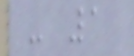- 1
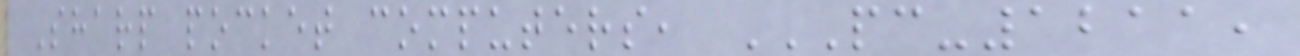Sharp pocket computers, PC-1211,
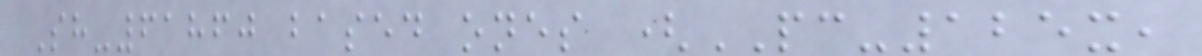Sh-61860 based ones (PC-125x,
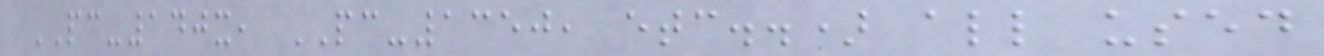PC-140x, PC-1350, etc..) all used
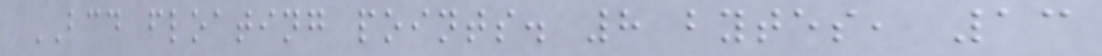BCD floating points. 8 bytes, 13
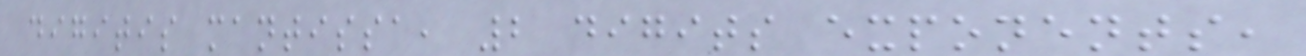digitis mantissa, 2 digits exponents,
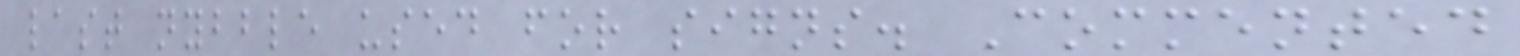last nybble used for signs. Commented
